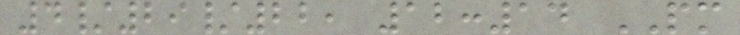4/29/22, 12:14 PM
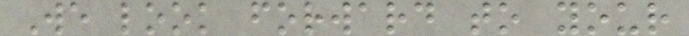We look forward to your
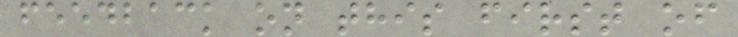feedback on this first of
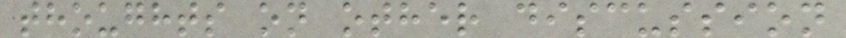thoughts on other discussion
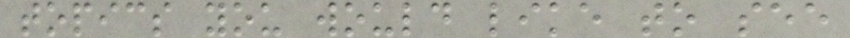topics you would like to see
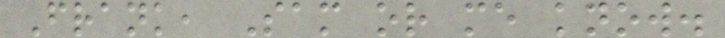Frank, Sam or me know.
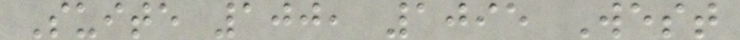Suite 100, 1095 West
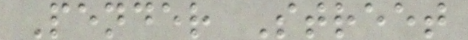Pender Street
